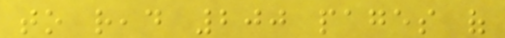to read 200 pages of
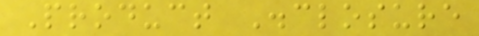Product Disclosure
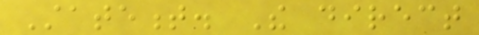Statement. The direct
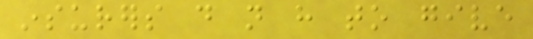insurers do not have to give
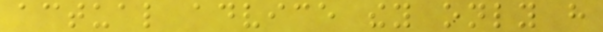actual advice they only have
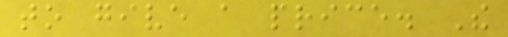to give a price. The
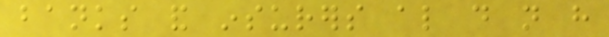banks and insurers also do not have
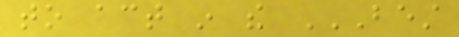to act in the BEST
